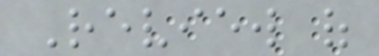Review of
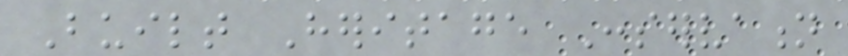Built Heritage Conservation
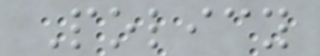Policy
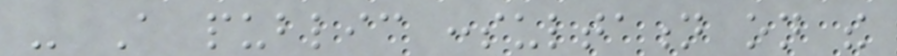- A public consultation on the
